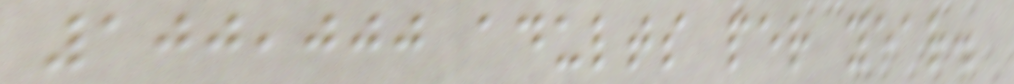100,000 adults per year.
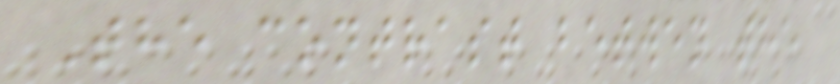The contrast betwen the
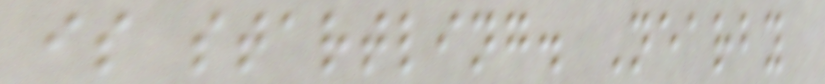is startling. Nearby
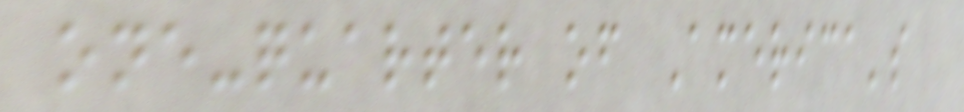one-quarter of America's
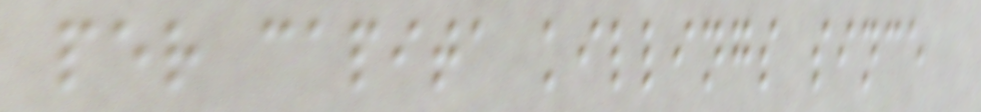per capita killings since
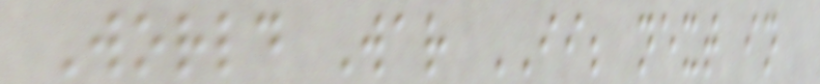World War II; next in
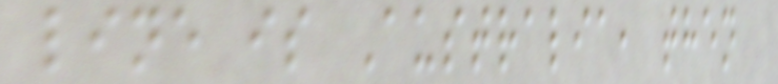line is Australia, then
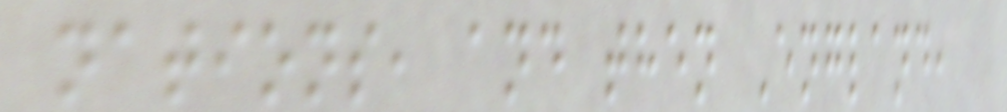nations, and then England,
